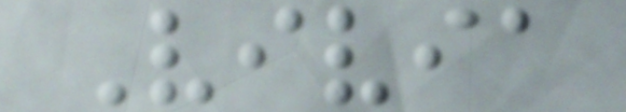Vivia
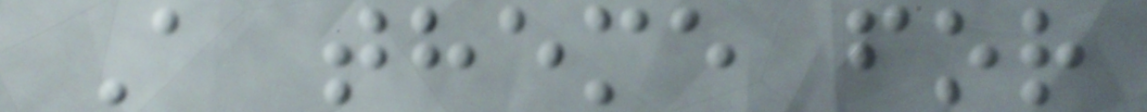A theme for
